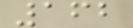162
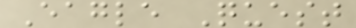Eagle Quest
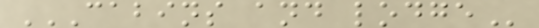CABINS AND LODGE
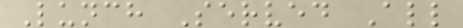Lunch Served All
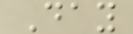Day
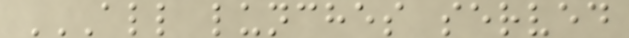ALL LUNCHES SERVED
